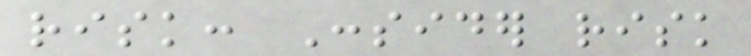risk: Consider risk
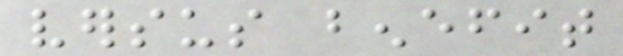versus benefit
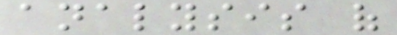analysis of
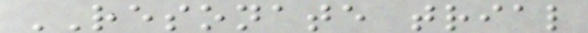RESONATE trial
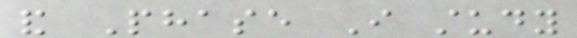and Phase I study
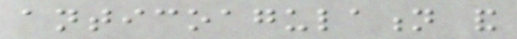anticoagulation and
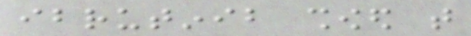ibrutinib showed that
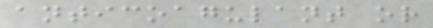anticoagulant or
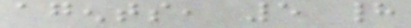agents, 5 had
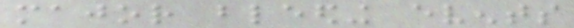major bleeding events
